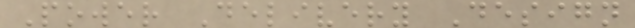Power Delivery Design
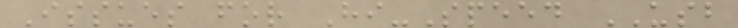Issues for Hi-Speed USB
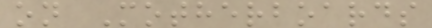on Motherboards
